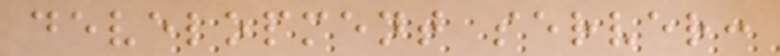development server:
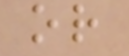or
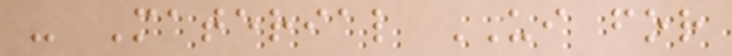- Material UI for
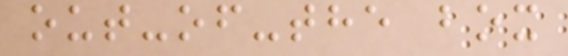out-of-the box
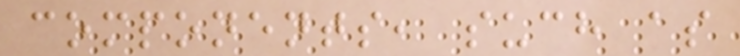components, such as
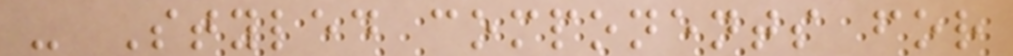- Styled components for
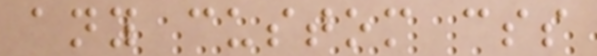any custom css
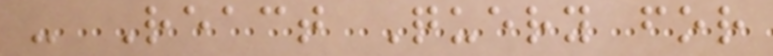- React Query for
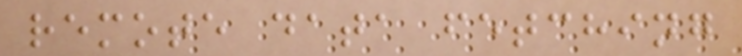remote data fetching
